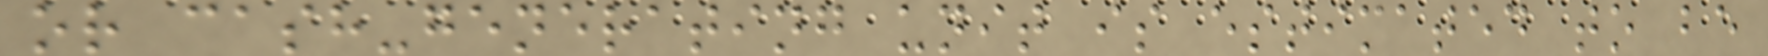or cash-generating unit is estimated to be
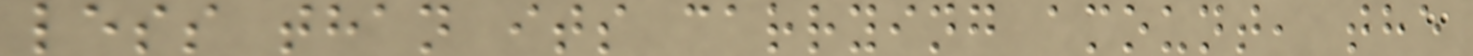less than its carrying amount, the
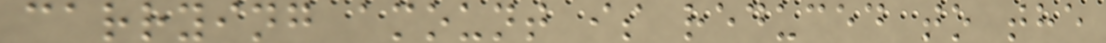carrying amount is reduced to the
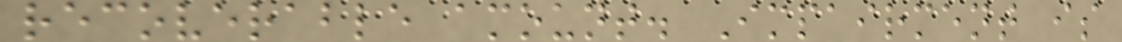recoverable amount. Impairment is
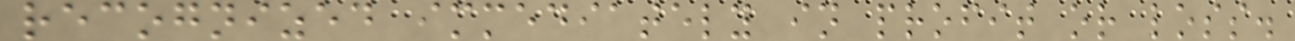recognized immediately in profit or loss.
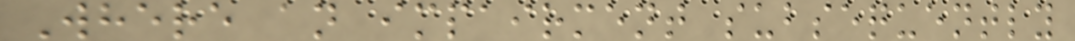Where an impairment subsequently
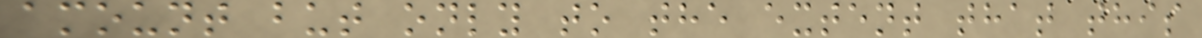amount but only to the extent that this
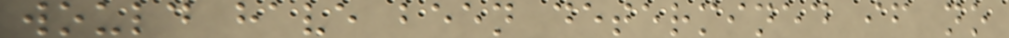would have been determined if no
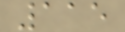115
